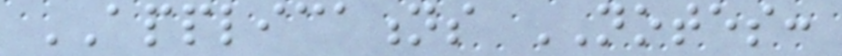APPLICATIONS NOTES:
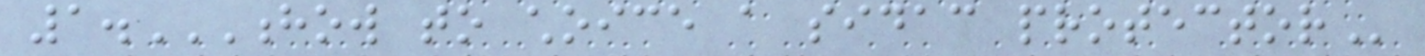1.HOW TO CHOICE A SIDAC PROTECTOR
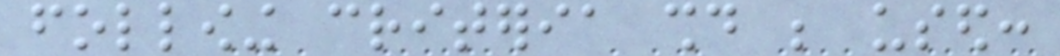following criteria should be used:
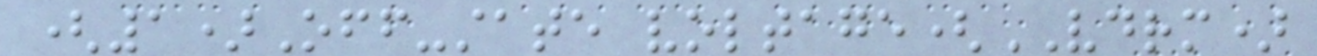(1)Off-state voltage(VDRM)
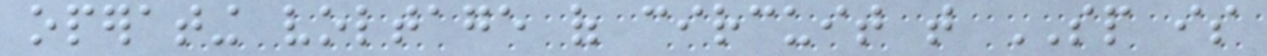operating voltage of circuit that SP is
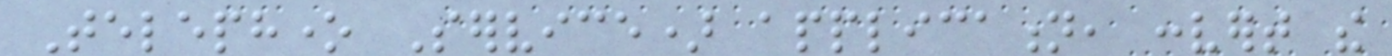Telephone Service) application, convert the
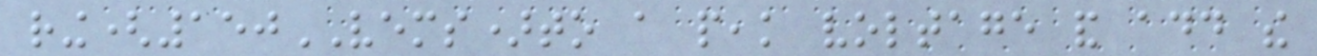ring(150VEMS)to a peak voltage and add the
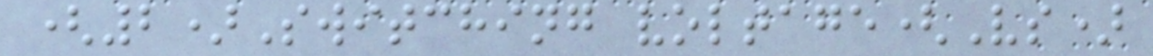(2)Switching voltage(Vs)
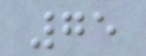75
